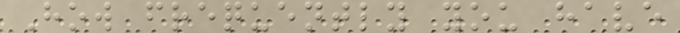How frequently you have
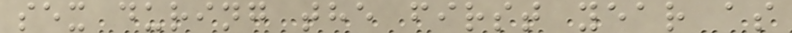sex during the first year as
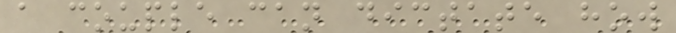a couple can dictate how
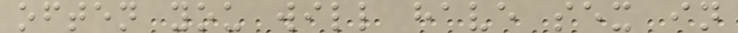often you will have sex in
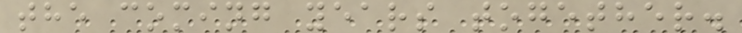the coming years together.
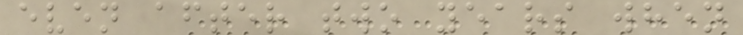even after two years when
